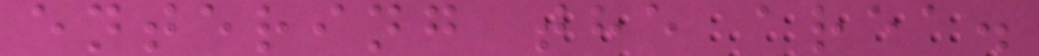entering the area.
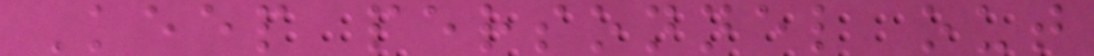Keep personnel out
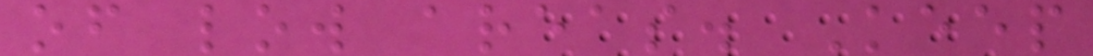of low areas. Keep
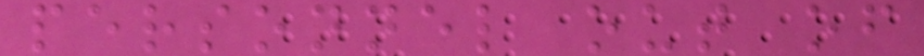personnel out of
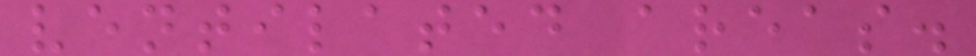ventilated areas.
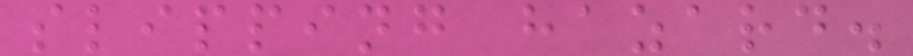slipping hazard.
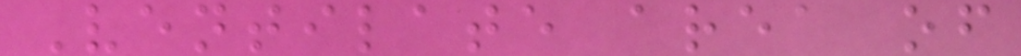Ventilate area of
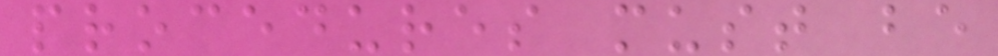procedures must be
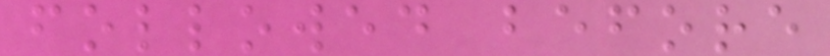followed before
